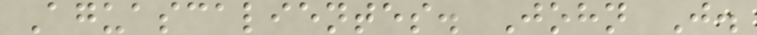Aguascalientes. John J.
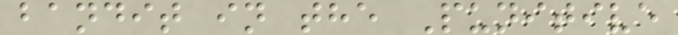bandit in the Punitive
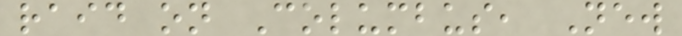raid on Columbus, New
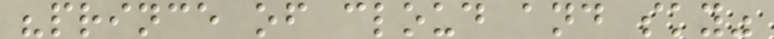"prince of cloud and sky"
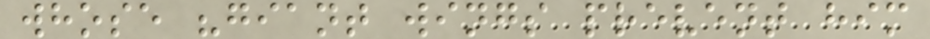whose "giant wings prevent him
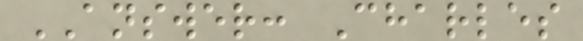ANSWER: Charles
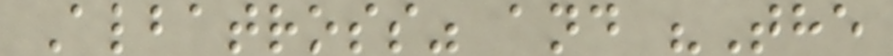Albatross" and "The
